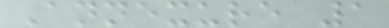Annexure 1
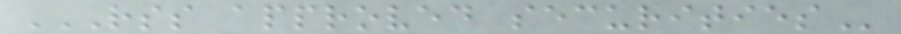RSS APPROVED SECURITIES
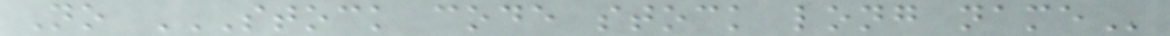No STOCK CODE STOCK LONG NAME
